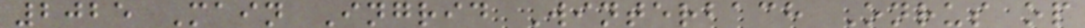2025 Main Ingrid Winterbach Onrus op
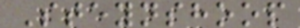Steynshoop
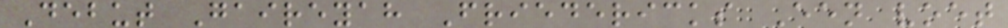Debut Gaireyah Friedericks Een voet
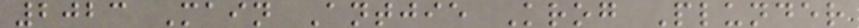2023 Main Antjie Krog Plunder
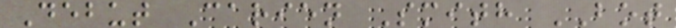Debut Carien Smith BOT
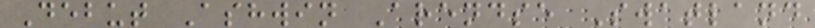Debut Ashwin Arendse Swatland
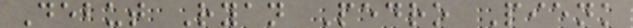Debut Ryan Pedro Pienk
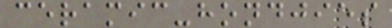ceramic-hondjies
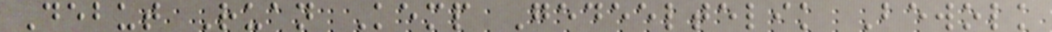Debut Ruan Kemp Gedeeltelik Bewolk
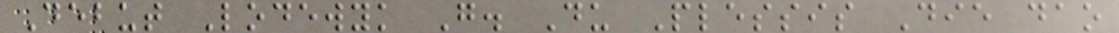Debut Lodewyk G. Du Plessis Die dao
